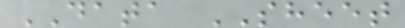DATA SHEET
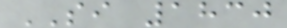SI 1830
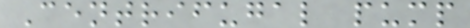Centrifugal pump
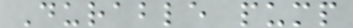Durable pump
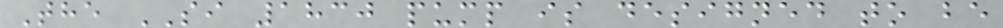The SI 1830 pump is designed to be
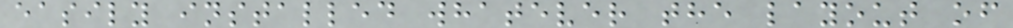easily installed whatever the layout of
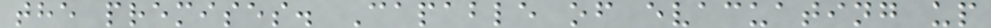the premises. Capable of evacuating up
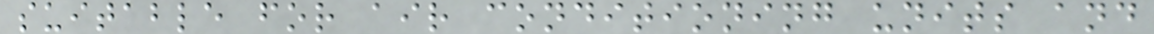suitable for air conditioning units and
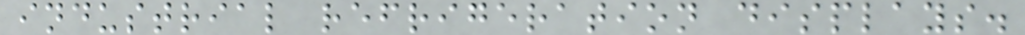industrial refrigeration displays.
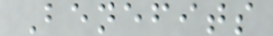Benefits
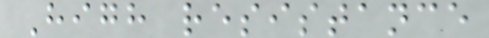High resistance
